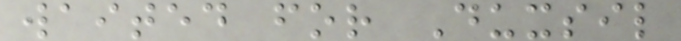waited for Duxsil
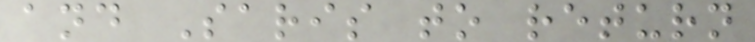and Saris to return
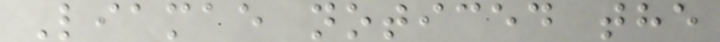Liamae noticed the
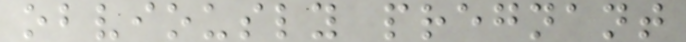obviously pregnant
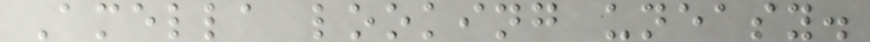Amella looking uneasy.
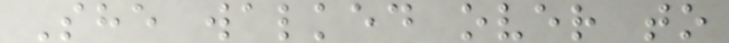She walked over to
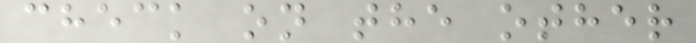check on the other
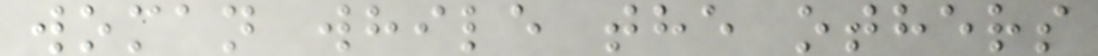woman while the others
